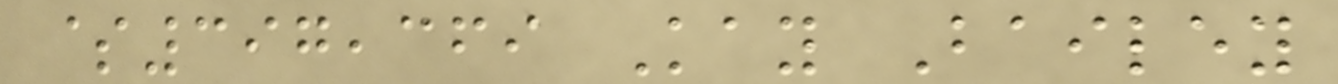$397,369 Kay Bailey
